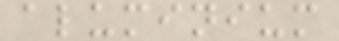aluminium
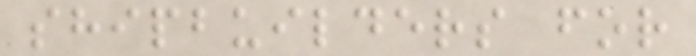shipbuilders for
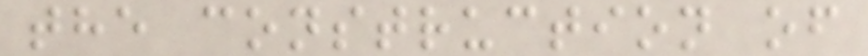the construction of
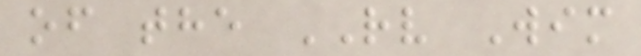of the RV Wim
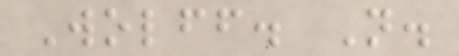Wolff. N.
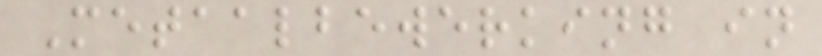Metaalbewerking in
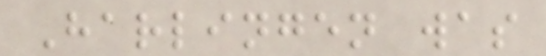Harlingen was
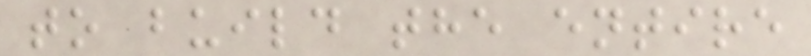to build the entire
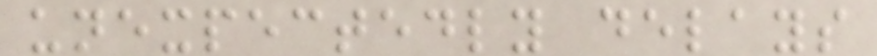unexpectedly delays
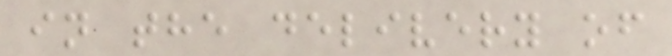in the delivery of
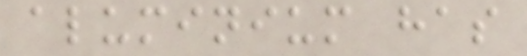aluminium has
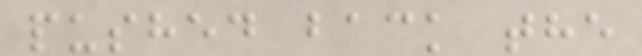pushed back the
